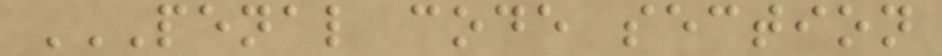PENAL CODE SECTION
